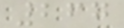267
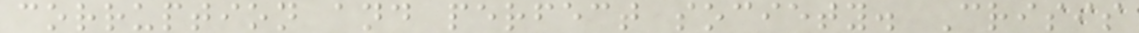corruption and perfect society. Crisis
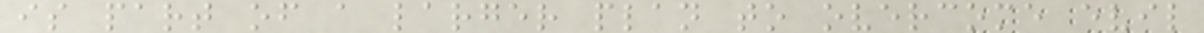is part of a larger plan to overcome evil
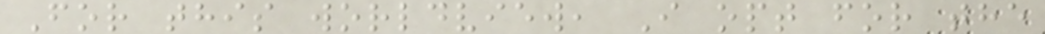For this worldview, I opt for the
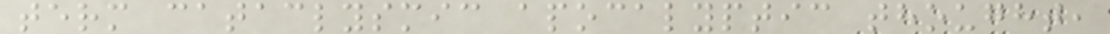term cataclysmic apocalyptic thought,
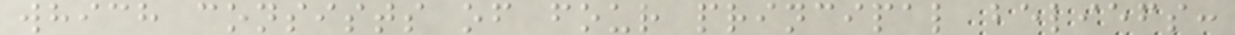which consists of four principal beliefs:
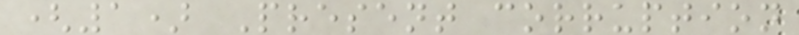(1) Present corruption
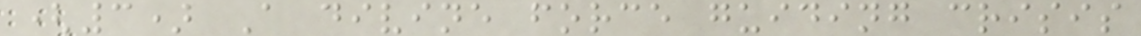(3) A divine force guiding crisis
